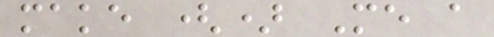make () Me a
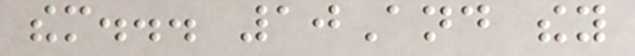them... 10And they
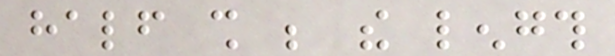half shall be the length
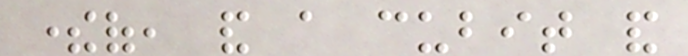thereof, and a cubit and
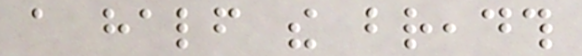a half the breadth
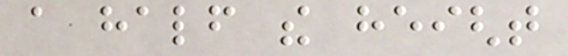a half the height
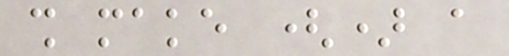shall make () a
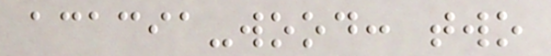acacia-wood: two
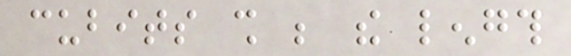cubits shall be the length
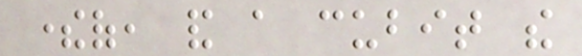thereof, and a cubit the
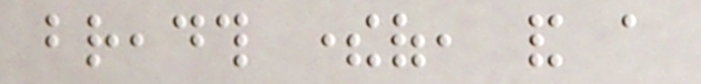breadth thereof, and a
